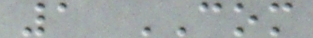1 COM
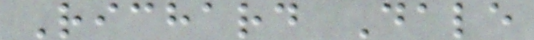Richard Dale
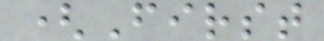(First
